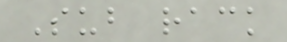Sub rack
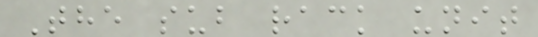The sub rack unit
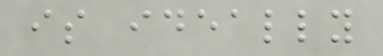is ideally
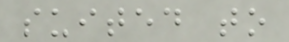suited to
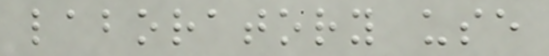laboratory use
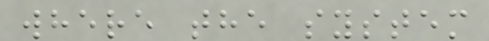where the system
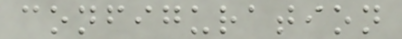configuration
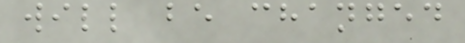will be changed
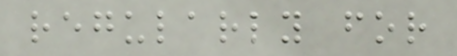regularly for
